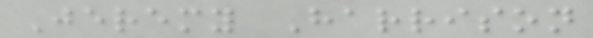Jeremy Harrison
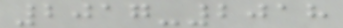2017-2018
